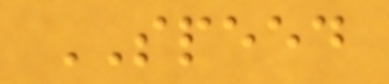SPEED
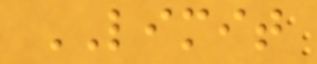LIMIT
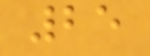25
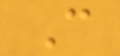C
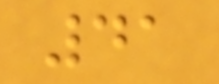41
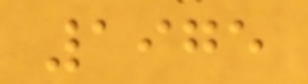1975
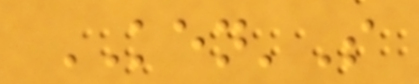KEN'S
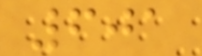601
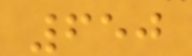650
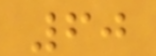60
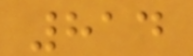814
